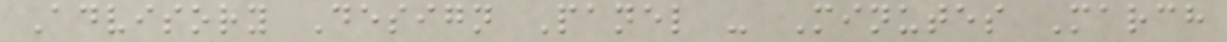Advisory Design Panel - Minutes March
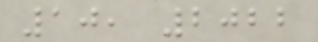10, 2022
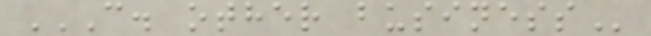C. OTHER BUSINESS
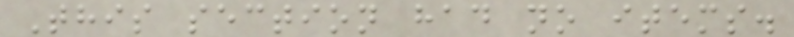This section had no items.
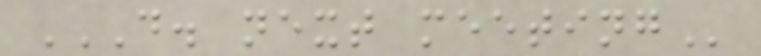D. NEXT MEETING
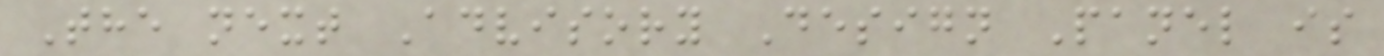The next Advisory Design Panel is
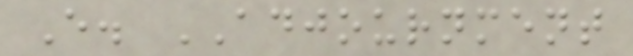E. ADJOURNMENT
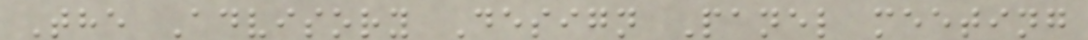The Advisory Design Panel meeting
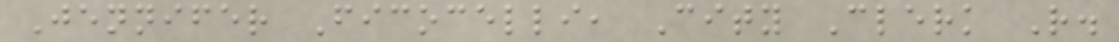Jennifer Ficocelli, City Clerk R.
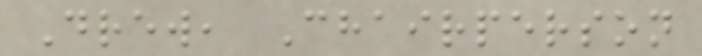Drew, Chairperson
